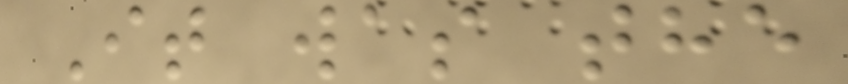It was the
